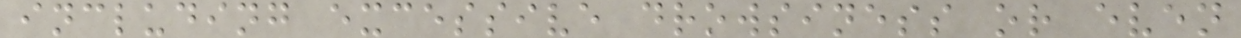including excessive drowsiness or even
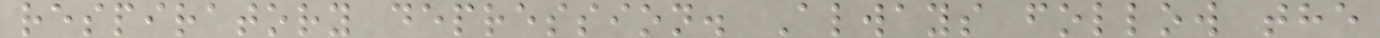respiratory depression. Always follow the
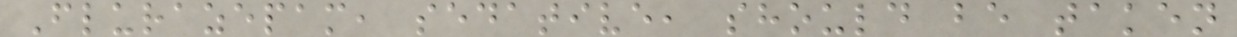Flurazepam, sedative, should be taken
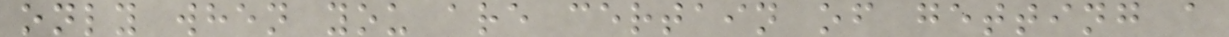only when you are certain of getting a
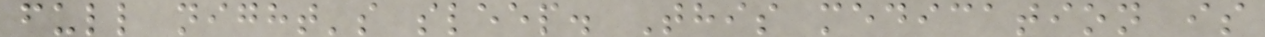full night's sleep. This medication is
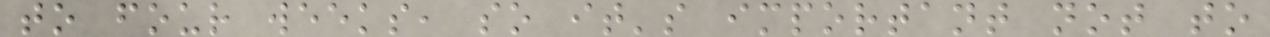to four weeks, so it's important not to
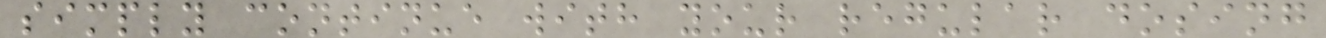simply continue with your regular dosing
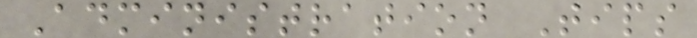Administration Tips
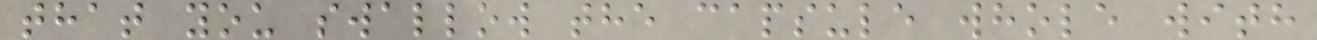that you swallow the capsule whole with
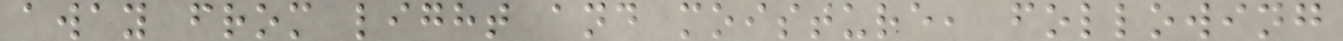away from light and moisture, following
